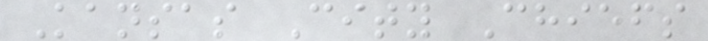Kansas City Chiefs
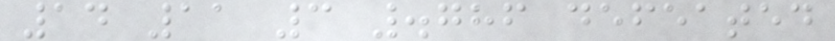14 11 3 .786 defeated
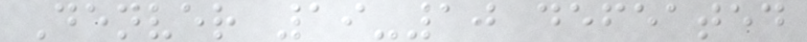Denver 19-10 defeated
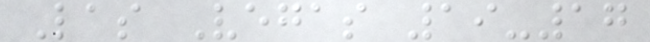Las Vegas 19-17
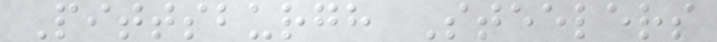Pittsburgh Steelers
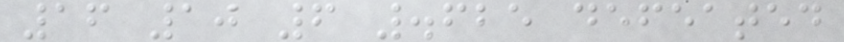16 10 6 .625 defeated
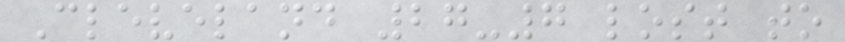Cleveland 27-7 lost to
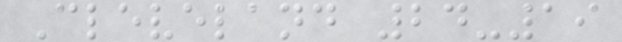Cleveland 24-19
